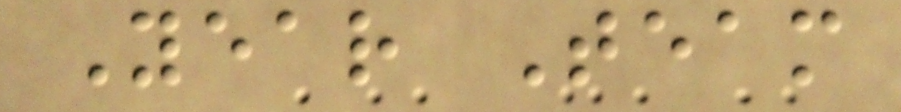Year Team
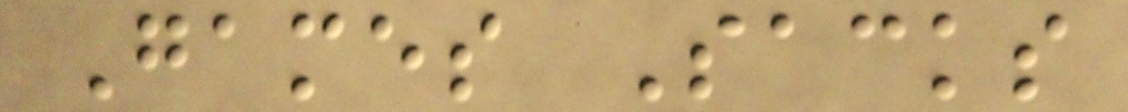Games Sacks
